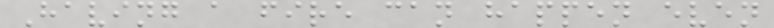Having a fire can happen even
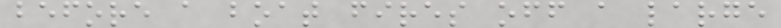before a boat fires off a large
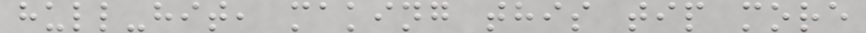hull-hit, making this tip more
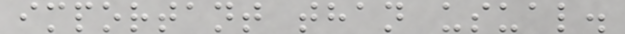important than usual.
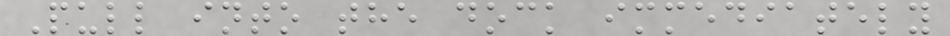Pull into the dock immediately
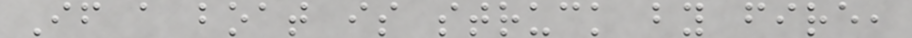If a boat is struck by fire,
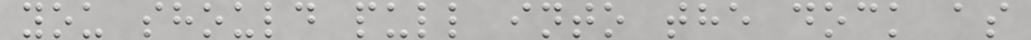you should pull into the dock as
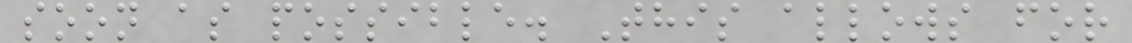soon as possible. This allows for
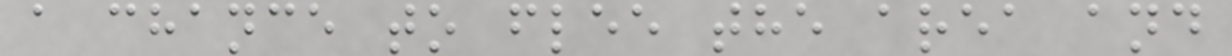a chance to flee the area and
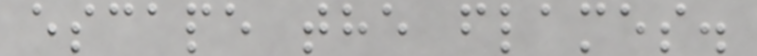escape the flames.
